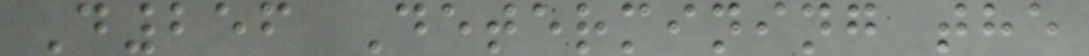D256 Determining the
